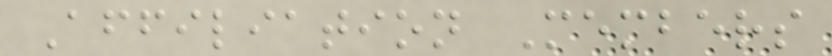Affiliation Members
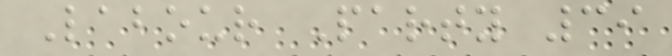Labour Party 39
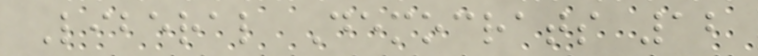Liberal Democrats 12
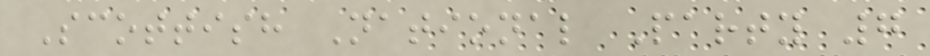Scottish National Party 7
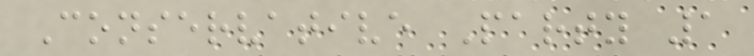Conservative Party 1
